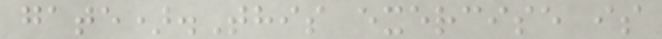gate).This exercise is
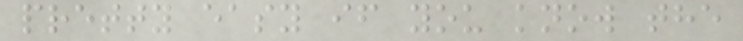pretty easy if you know the
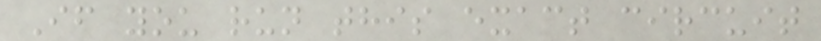If you run this exact circuit
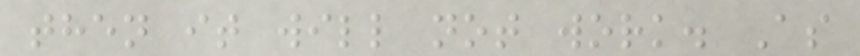then it will not work. As
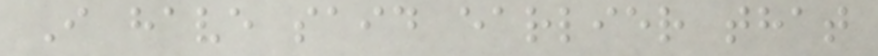I have said earlier that
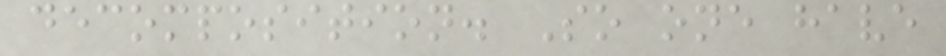decomposition. So one have
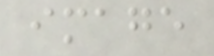image
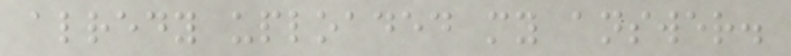alredy uploaded my answer.
